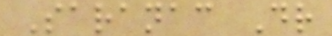Saranac Dr
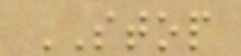STOP
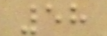58
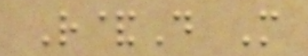R&D M
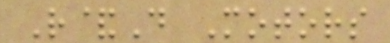R&D Motors
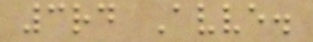3rd Avve.
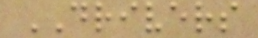DRIVERS
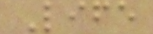Life
